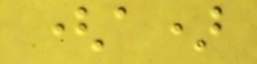(a)
